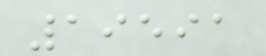19591
